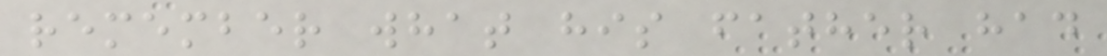remember what his father had
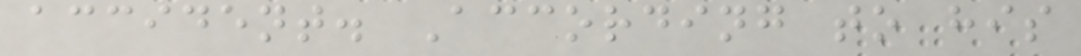accident. According to his
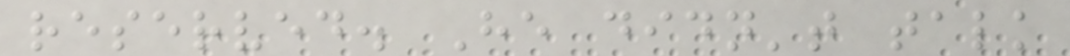reserved. He didn't talk
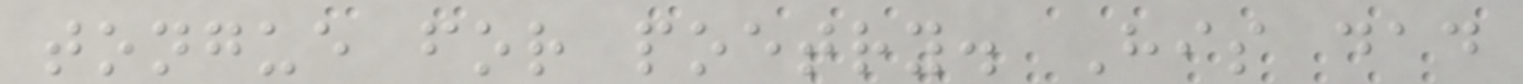tongue for poetry. His dad
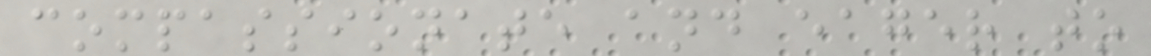compassionate and eager to
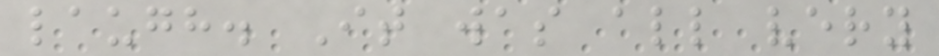laugh. It was all very
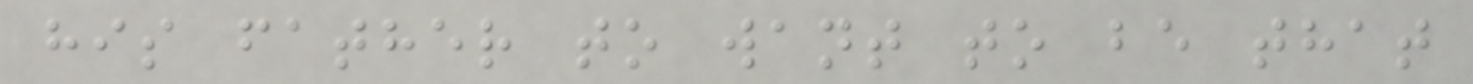his father to want to be that
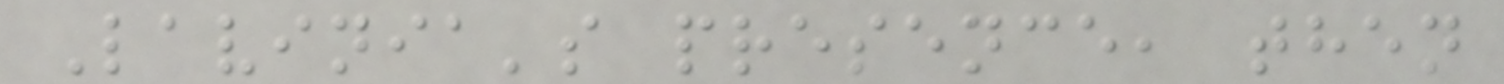Lavinia's presence, then
